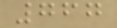767
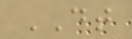DT
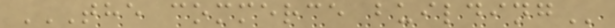THE COMMERCE BUILDING
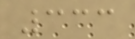333
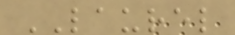LAUREL
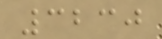3230
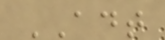ADT
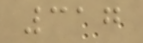317
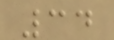34
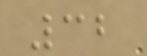32
